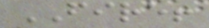FIRE!
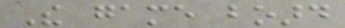The game board
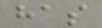has
